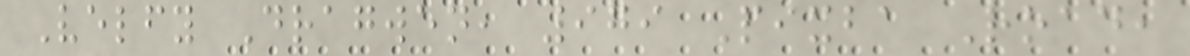Velfy Dragwen, 979 Pixba Road,
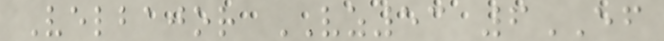Velbajor VZ53 6EF
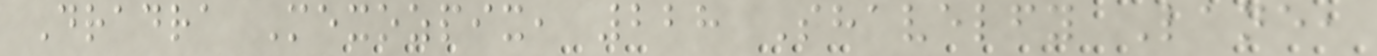Dradra Mexozpix, 228 Shavelfy Lane,
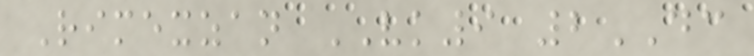Rimexzan VK9 2DC
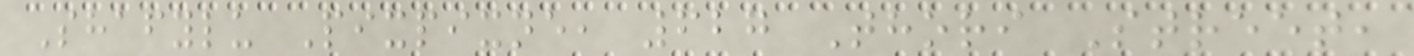Shafylu Pixpixne, 627 Thori Street,
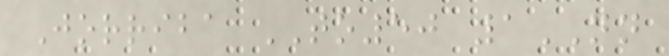Jorriba TO50 1NN
